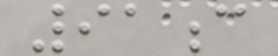91c
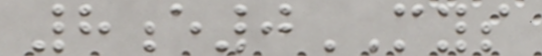8e0MYS
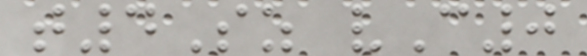t4Sz vC0
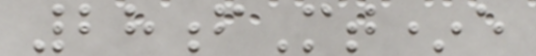28fMt*e
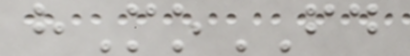hMoFD
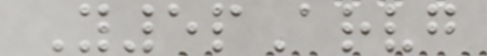Y5pArvg
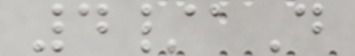4/aD
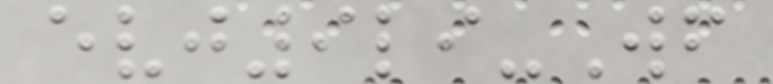evj9li-Wf
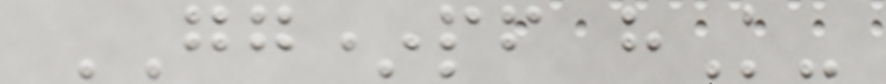GG*pf hK-
